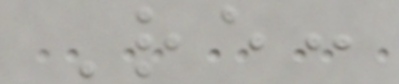Re:
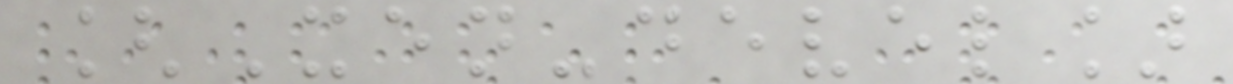[Xen-devel]
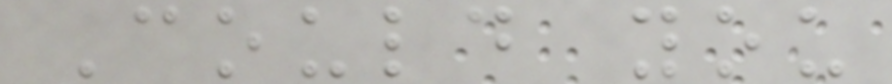Could you
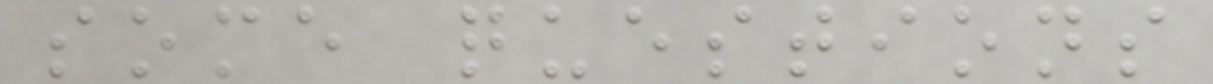some questions
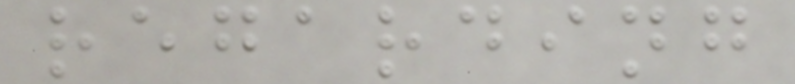regarding
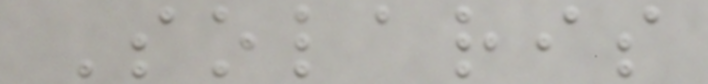Solaris
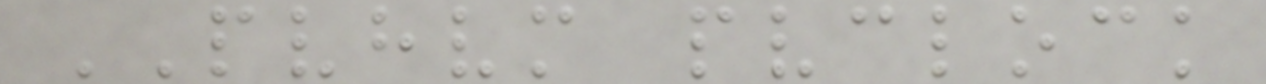PVHVM pvclock
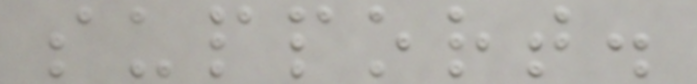support.
